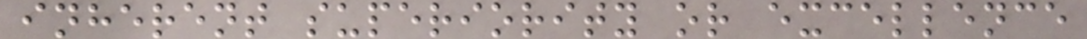inherent superiority or excellence
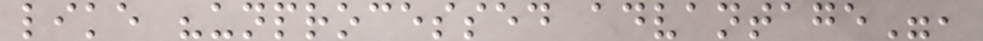like "unprocessed advantage",
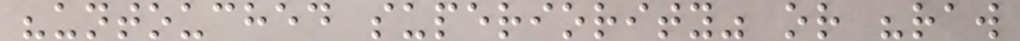"untouched superiority" or "raw
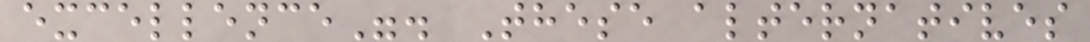excellence". These alternatives
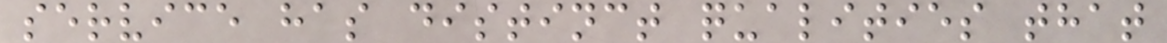service has distinct qualities that
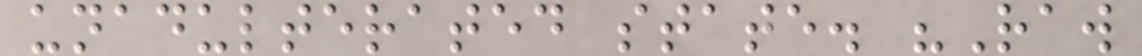unadulterated state. "Raw
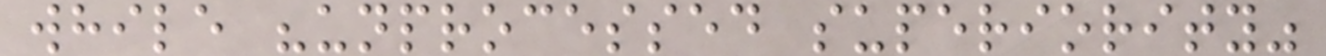while "unprocessed superiority"
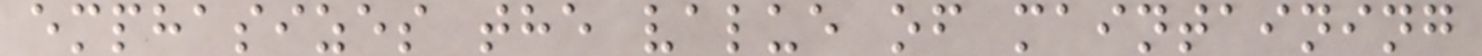emphasizes the value of maintaining
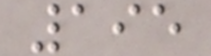195
